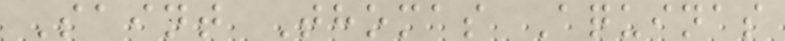Saint Thomas Aquinas
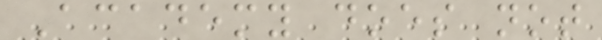Academy does not
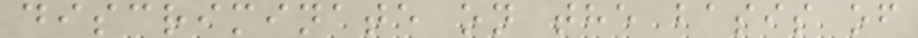discriminate on the basis of
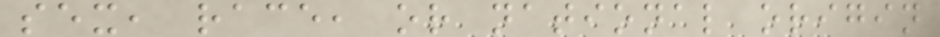sex, race, or national origin
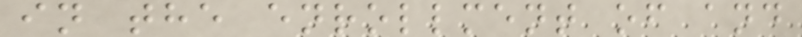in the enrollment of and
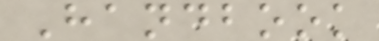Handbook
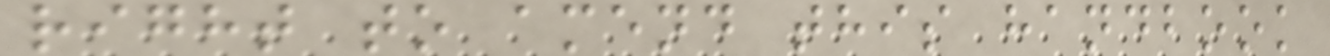right to amend this handbook
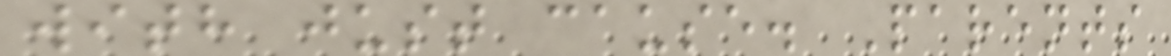with just cause. Parents
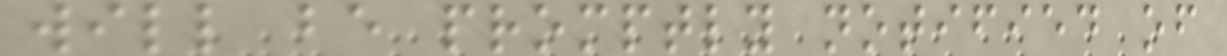will be promptly notified of
